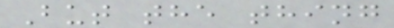But the thing
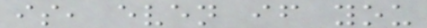is, even if you
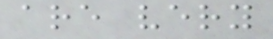are very
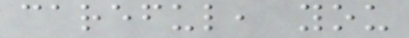careful, you
